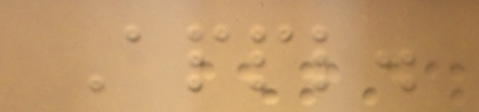Appl.
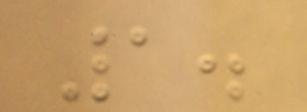1.
